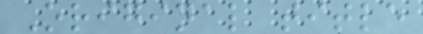Original title
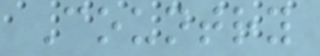Country
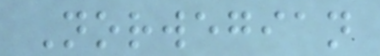Norwegian
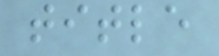title
